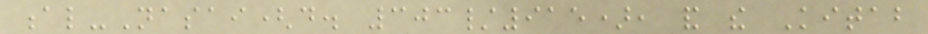al-Nasai(d. 303/915), and the Kitab
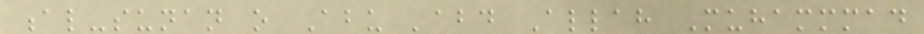al-sunan o Abu 'abd Allah Muhammmad
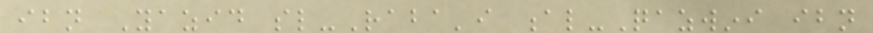ibn Yazid sl-Raba'i al-Qazwini ibn
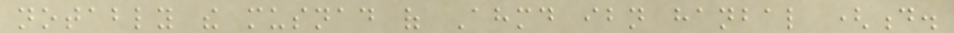notably the musnad of Ahmd ibn hanbal (d.
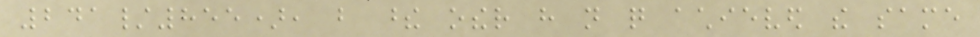241/855), but these other have not quite achieved the same
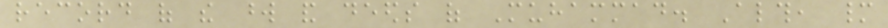record of the word and deeds of Muhammad. Although, many
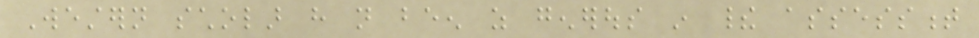Western scholar have not been as generous in their assessment
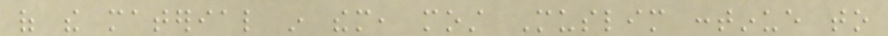of the material in them, most Muslim continue to
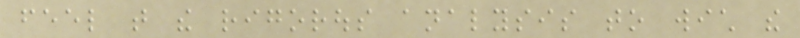feel that the rigorous analysis to wich the
